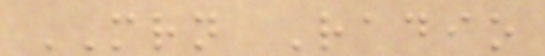MRN Radio
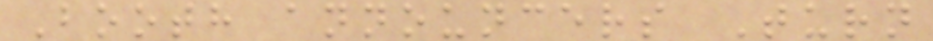Booth announcers Turn
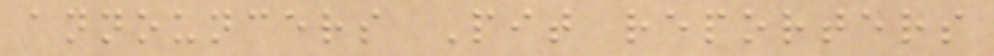announcers Pit reporters
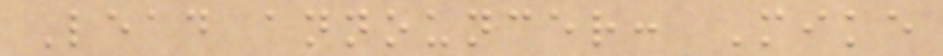Lead announcer: Mike
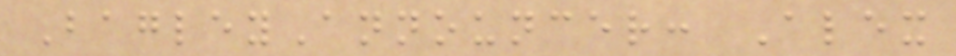BagleyAnnouncer: Alex
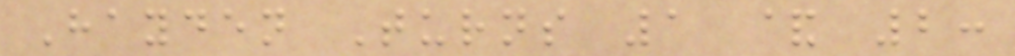Hayden Turns 1 & 2:
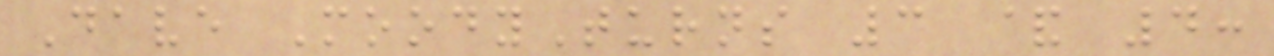Dave MoodyTurns 3 & 4:
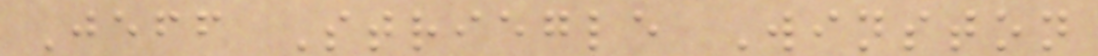Jeff Striegle Winston
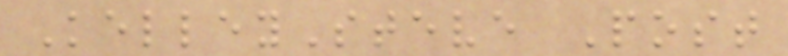KelleySteve Post
